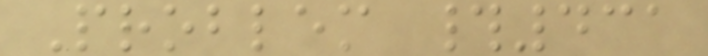Problem #431
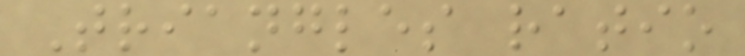Triangles ratio
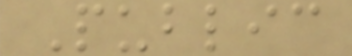Public
